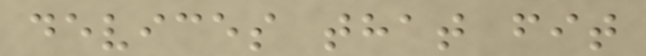devices that fit
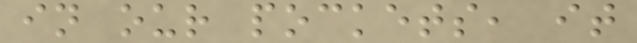in our pockets, it
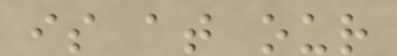is at our
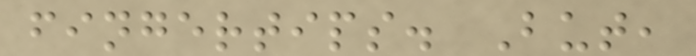fingertips. But,
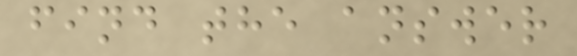find the answer
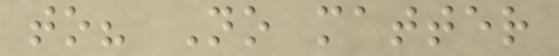to? No matter
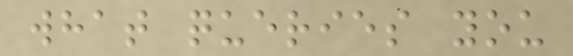what queries you
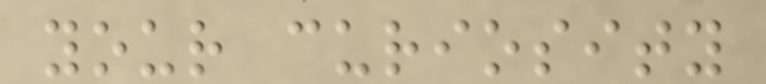your curiosity
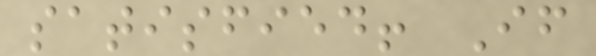satisfied! If
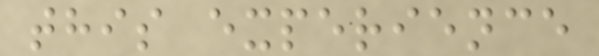this experience
